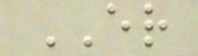ER
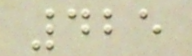425
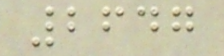2647
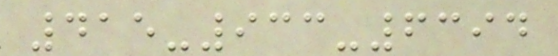415-933-6394
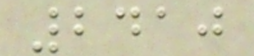2410
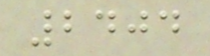2404
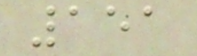151
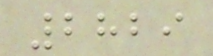2829
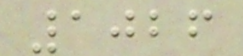1026
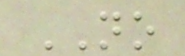NO
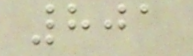801
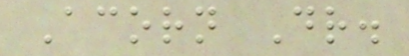Acorn Dr.
